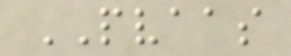PVAAS
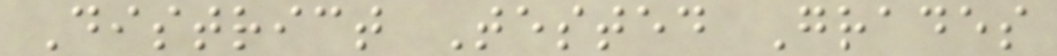District Tested Grades
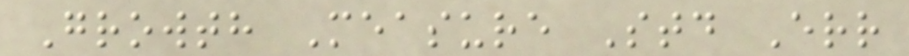Growth Measure Std Err
